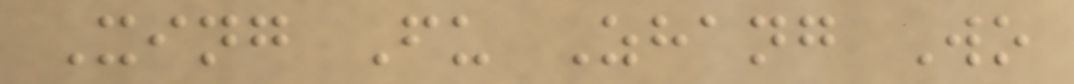Xing Fu Zhang Wo
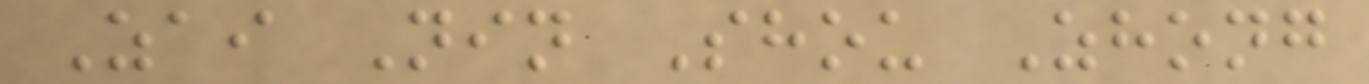Zai Nin Shou Zhong
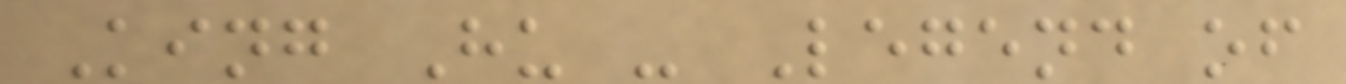King Hu - Legend of
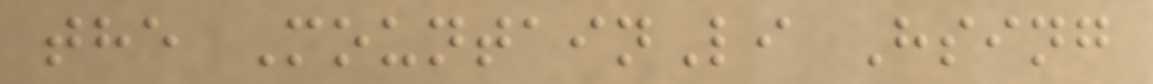the MountainLi Hsing
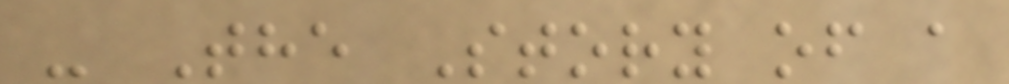- The Story of a
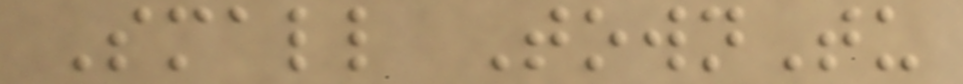Small TownTu
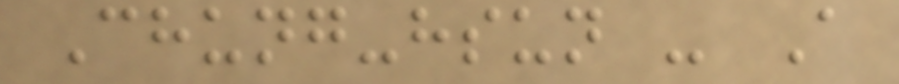Chung-hsun - A
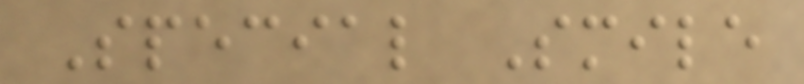Special Smile
